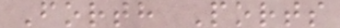Forth Ports
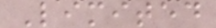Limited
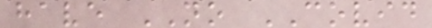have NO COVID
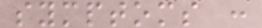symptoms :
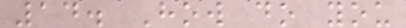14. How do you
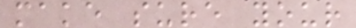make sure your
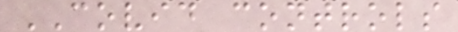COVID controls
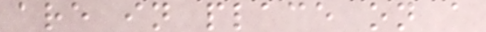are in place on a
